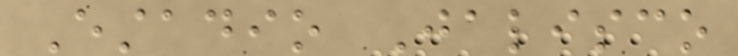Estadio Jalisco
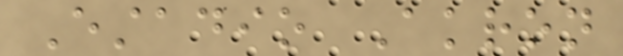Estadio Akron
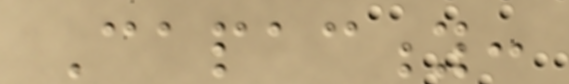Capacity:
